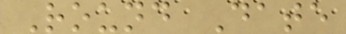Round Date
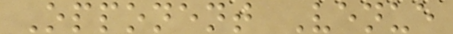Opponent Venue
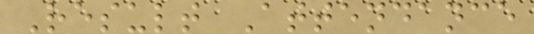Result Attendance
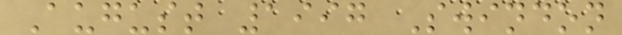August 1997 Swindon
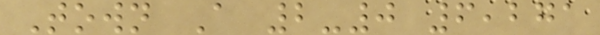Town A 2-0 6,271
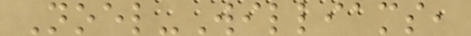Noel-Williams,
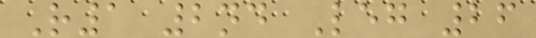R1 2nd Leg 26
